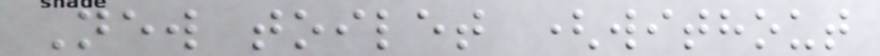New toilet (without
